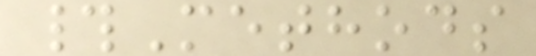#Methods
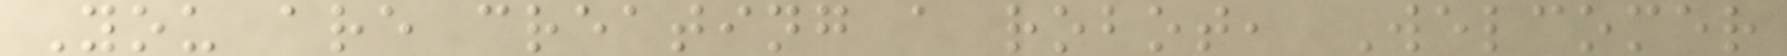You are creating a robot, Welcomer
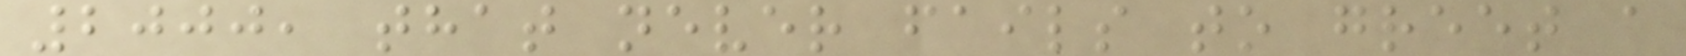2000, that never fails to greet a
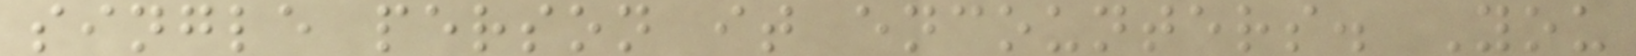single person it encounters. You
